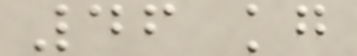46 kg
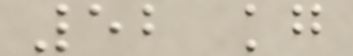52 kg
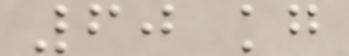60 kg
